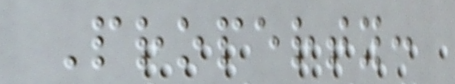Property:
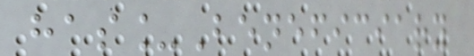has_Beneficiary
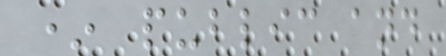* public and
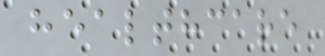healthcare
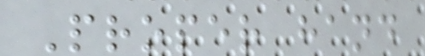Proper hand
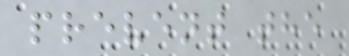prevent the
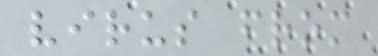virus from
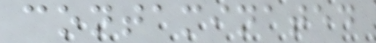contaminated
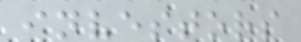investors
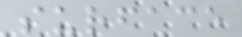surface
